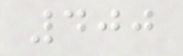400
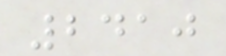2410
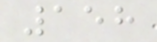158
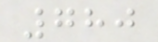780
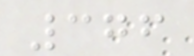376
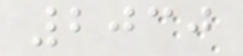2030
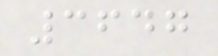3647
